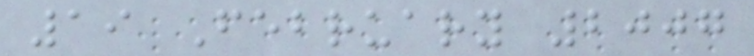19 February 2007
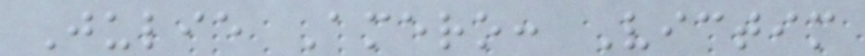Julie Amero: Victim
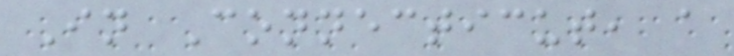In Connecticut, a
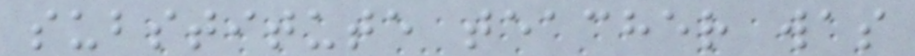substitute teacher was
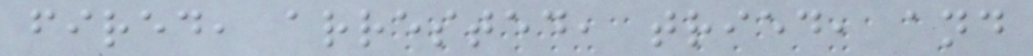fired, arrested, tried, and
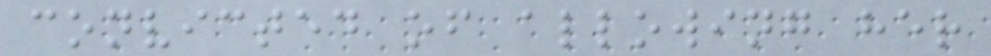convicted of allowing her
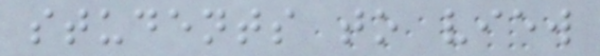students to view
